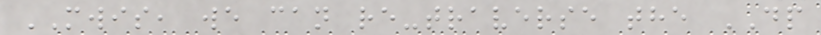MWIS, we can re-traverse the DP
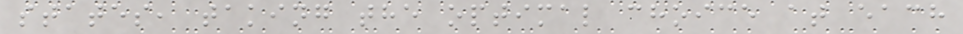states, taking the optimal choice at each
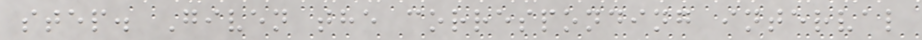step. Given the corresponding interval
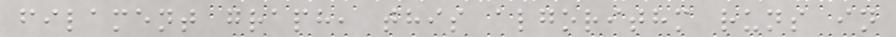filament graph, this algorithm runs in
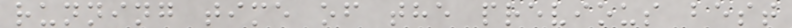running time of the previous best
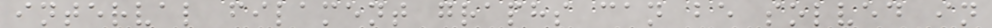interval filament graphs can be solved in
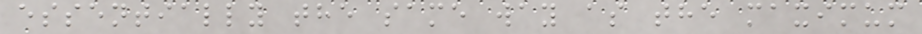essentially the same way as the maximum
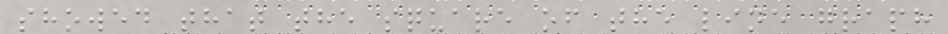showed that the square of the line graph
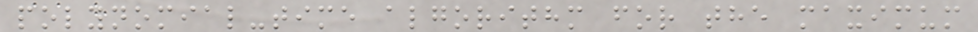polynomial-time algorithm for the maximum
